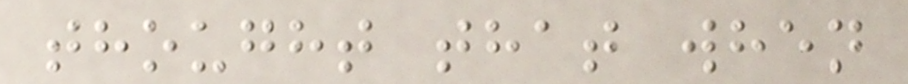thought that when
